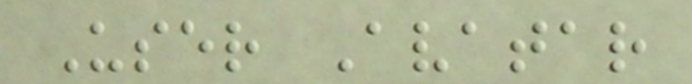User Avatar
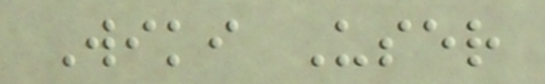Wiki User
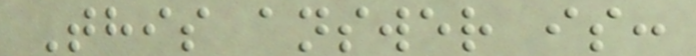This answer is:
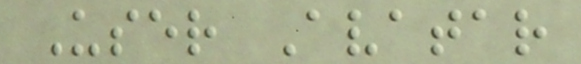User Avatar
